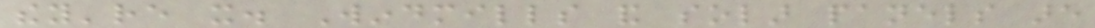they're it. Windmills and solar panels are
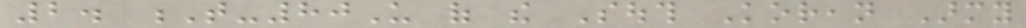2. T-80U of the South Korean Army
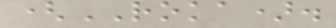(ROKA).
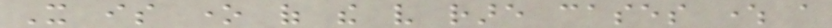It is one of the very rare cases where a
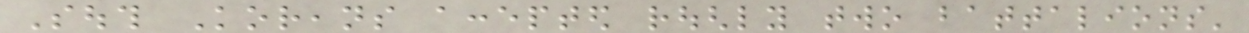South Koreans accepted roughly two battalions'
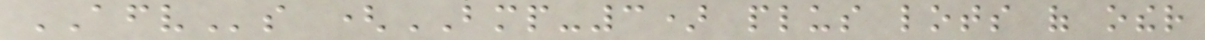AFVs (BMP-3) plus lots of other
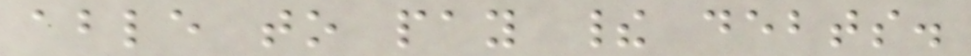able to pay their debts.
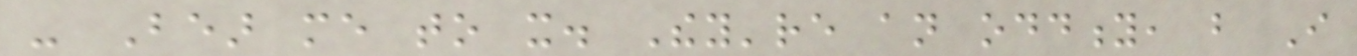- Bear me to it. They're an oddity, but I
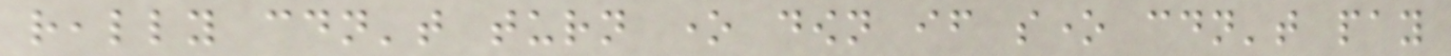really couldn't turn one down if sone couldn't pay
